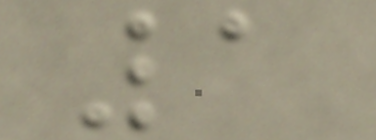1
